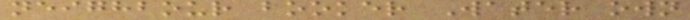neighbour booker Water own
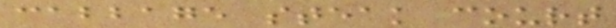cabbage steak court
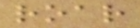roar
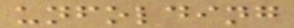unfolding
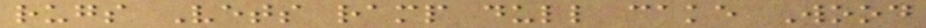rugs Vets ramp dull cake Wood
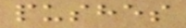pushes
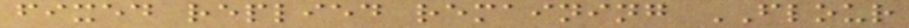fixed replied remaining FLOUR
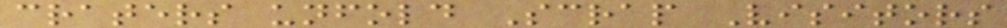craters unfold Scrap Visitors
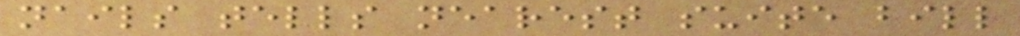nails tells nearest suite bill
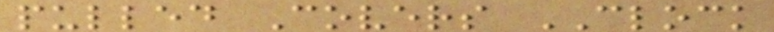pulled Covers CLOCK
